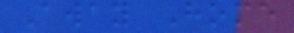Away Home
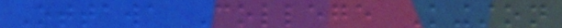Ottawa College Kingston
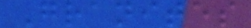Granites
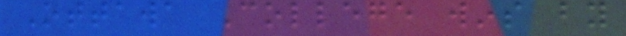Ottawa College wins by
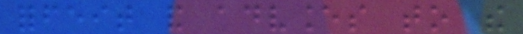forfeit and advances to the
